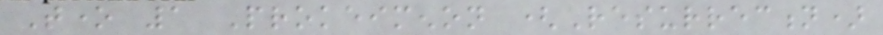Tone 1 Prokeimenon (Resurrection)
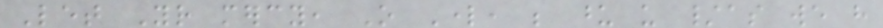Let Your mercy, O Lord, be upon us /as we have
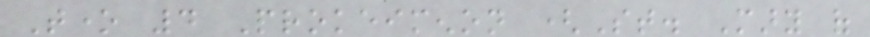Tone 4 Prokeimenon (St. Mary of
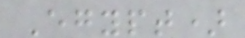Egypt)
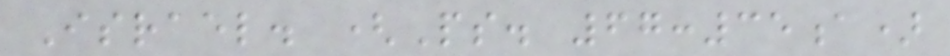Israel. (Ps. 67:35a)
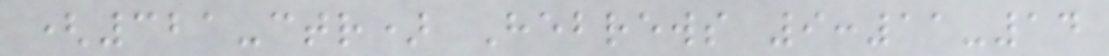(321-ctr) Hebrews 9:11-14
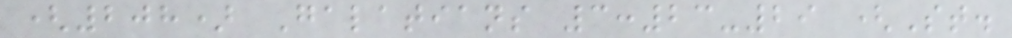(208) Galatians 3:23-29 (St.
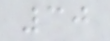30
